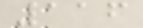116
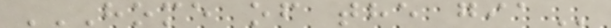HOME OF THE GIA
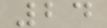24
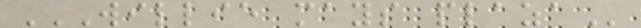WILLIE MAYS PLAZA
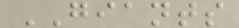GIANTS
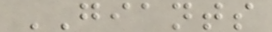GIANTS
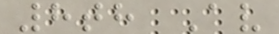8th Av
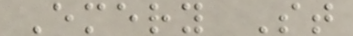Emery St
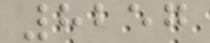8257
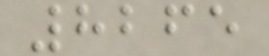8265
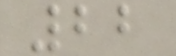22
